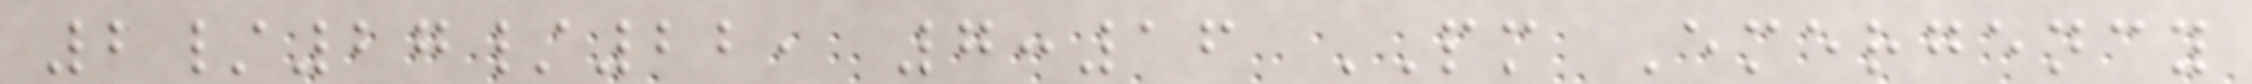2/27/22, 7:16 PM Emergency
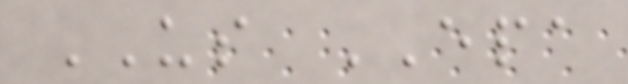US EPA
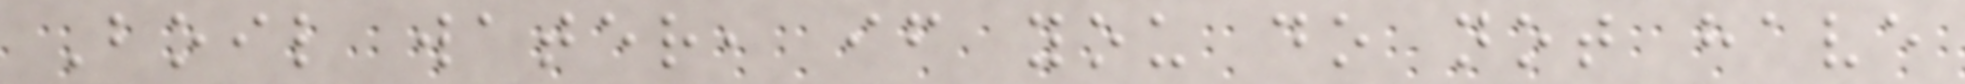Boil water, if you do not have
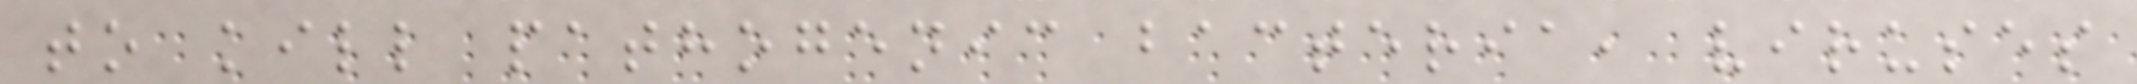to kill pathogenic bacteria, viruses
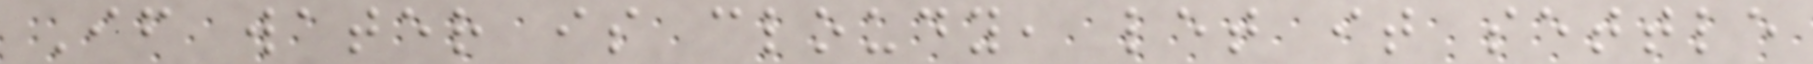If water is cloudy, let it settle
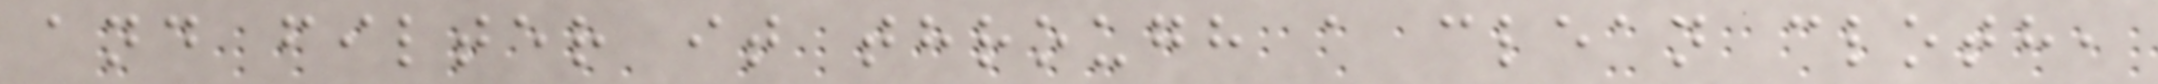and filter it through a clean cloth,
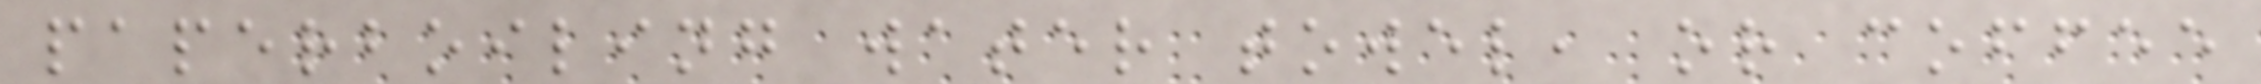paperboiling water towel, or coffee
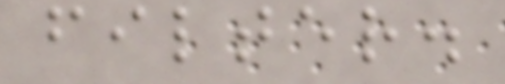filter.
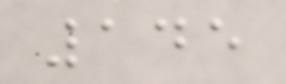145
